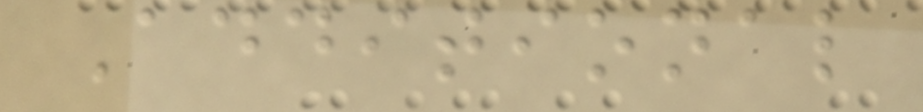Additional
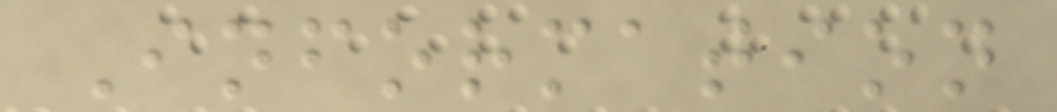Information
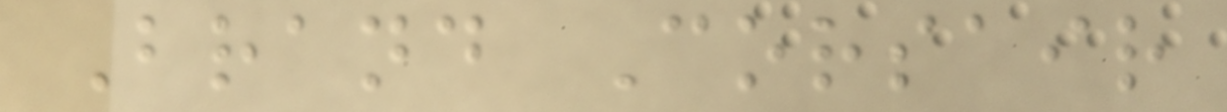Brand Corsair
